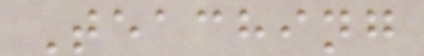Teaching
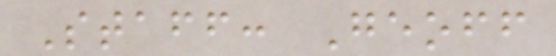Staff: Geoff
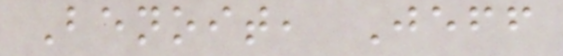Benoit, Jeff
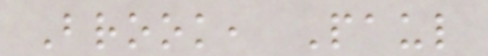Brook, Paul
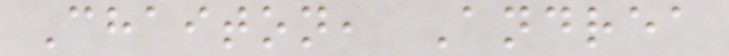Chaiton, Andrea
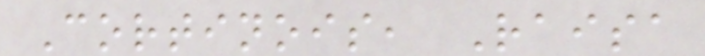Cortinois, Raisa
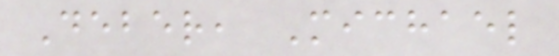Deber, Michael
